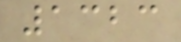1323
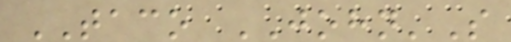TACO JOHN'S
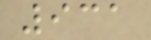931
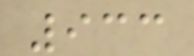933
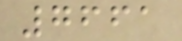7661
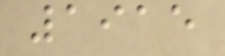1915
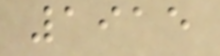1915
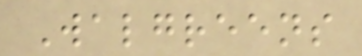Walgreens
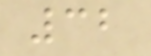32
